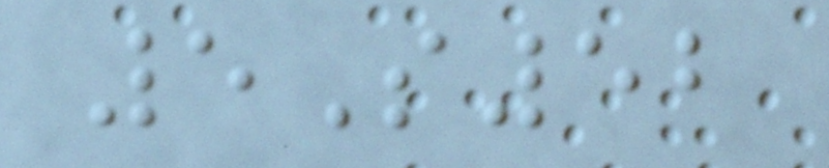5S52
